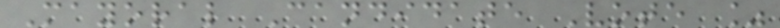Mayoral Candidate Vote %
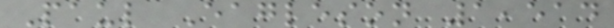Paul Eagleson 1,514
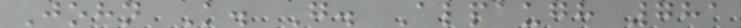John K. G. Alpaugh 781
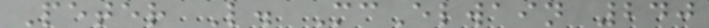Peter L. McElwain 240
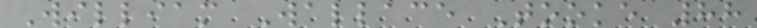William Wallace Tooke 88
